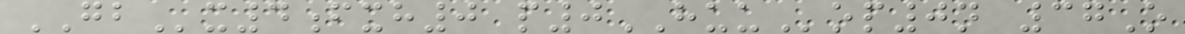GBx4fxh0 p0HUUop0n 37O
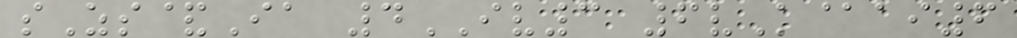sZs&Ia 4IV3 6vK@ai6
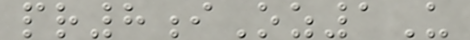pr8iOz1U
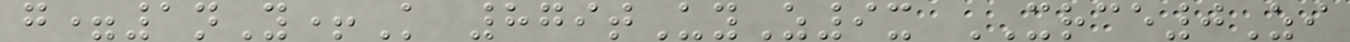g=1nY+K 879tUyZ9x XRCE0Zi
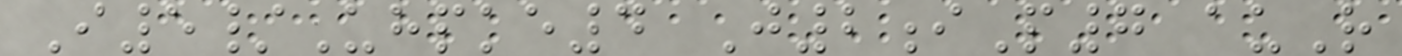I5/Uhpke4 J2iP7 auR
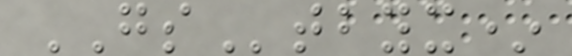GStbyx*
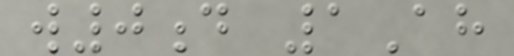w0d 1Ah
